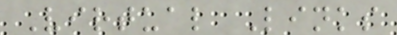Virtual Links
